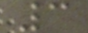3
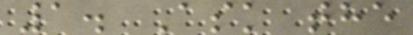1. Ask the
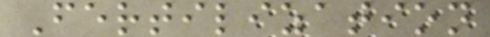Fertilization
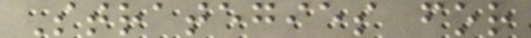Strategies for
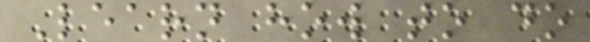Learn how to do
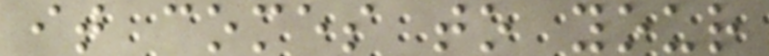it comes to your
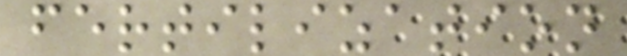fertilization
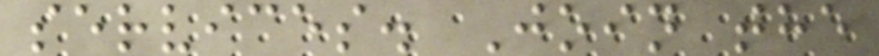services. Join the
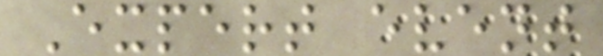Expert event
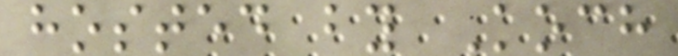hosted by Koch
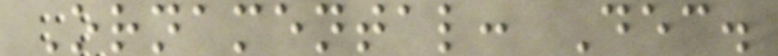Ornamental: Dec.
